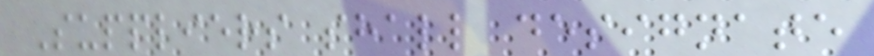Suppliers shall designate
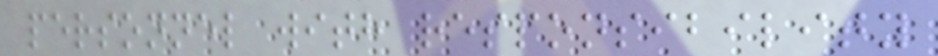personnel with responsibility
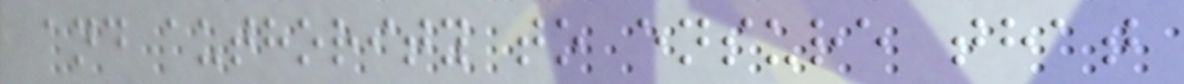and authority to ensure that
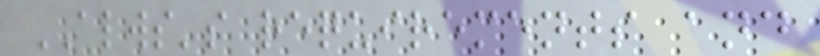ALWS's requirements and
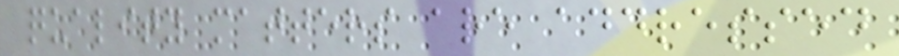quality matters are addressed
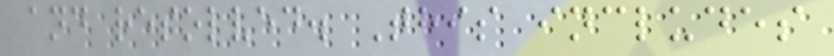and resolved. This includes
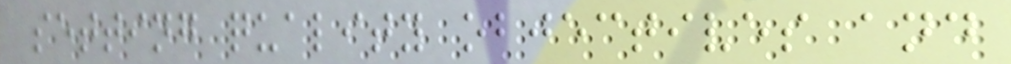setting quality objectives and
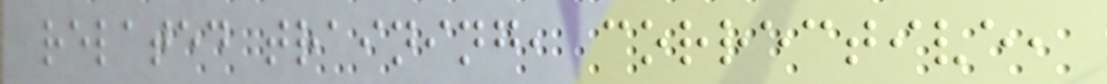related training, corrective,
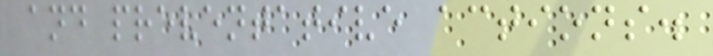and preventative actions.
